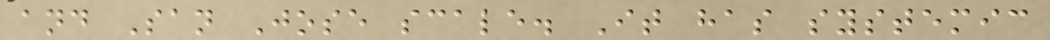and San Jose scale. It has systemic
